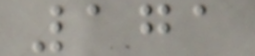171
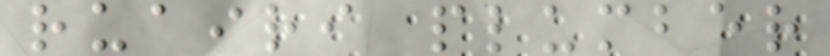ruairi plumber
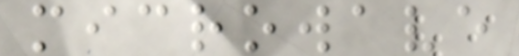microwave
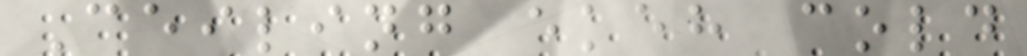Ceiling ekeh cold
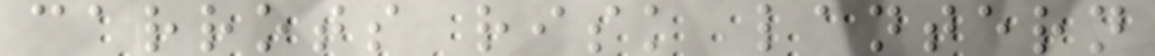carrots risk lantern
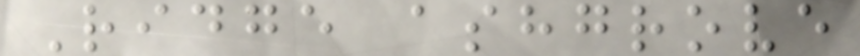Ridge ashgrove
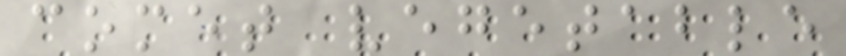comet vegetable
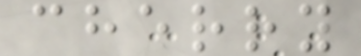cherry
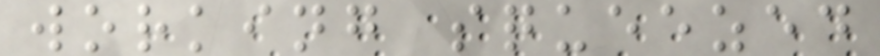working squeezed
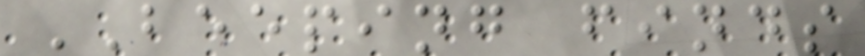BEEPING finds
